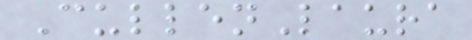CullenLaura
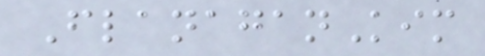FlanaganKim
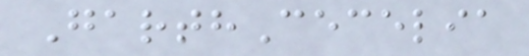GarthCecelia
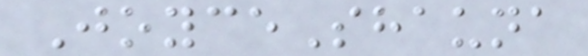JoyceShauna
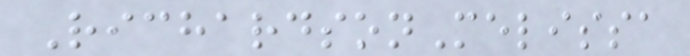RichardsonMelissa
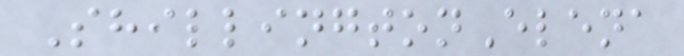ShillingtonElena
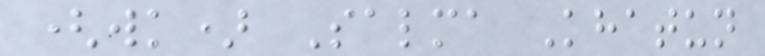(wk) Salma Khatun
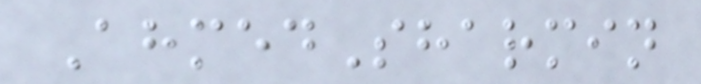AhmedSharmin
